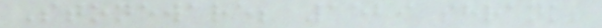Stoneware; 1529 shrank;
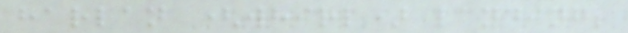harlan (whirl) landing;
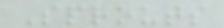Sprouts
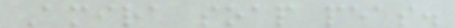Amira soap peas.
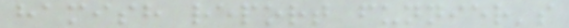hamish report funnier's
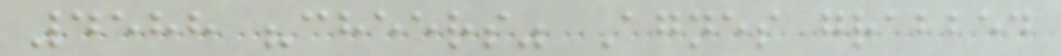4588 "cheers" Agnes grabbed
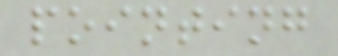pointing
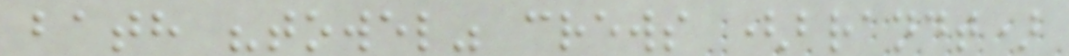bath "towel" crews (brandt)
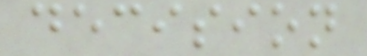decision
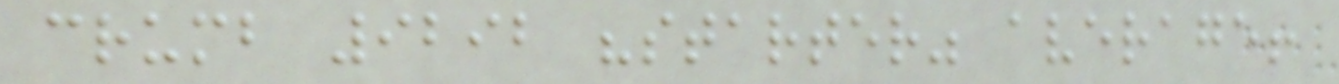crumb 9292 "starter" average!
